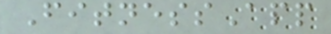FitnessApp
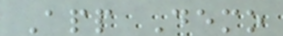App Demo
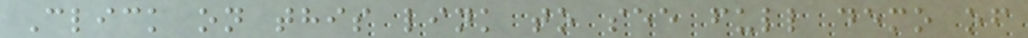Click on this link to see full demo of
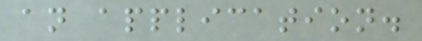an application.
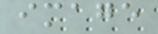image
